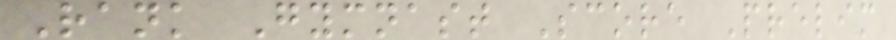Rank Gymnast Score Prelim
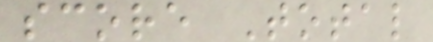score Total
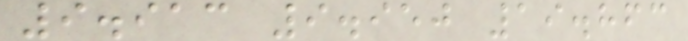9.913 9.950 19.863
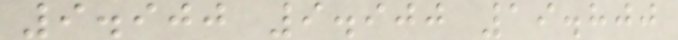9.900 9.900 19.800
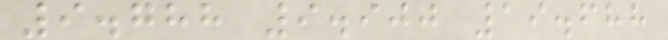9.788 9.900 19.688
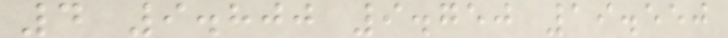4 9.800 9.750 19.550
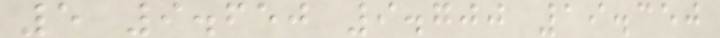5 9.650 9.700 19.350
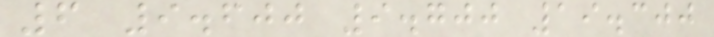6 9.600 9.700 19.300
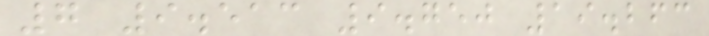7 9.513 9.750 19.263
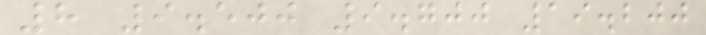8 9.500 9.700 19.200
